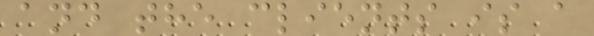and the clients is a
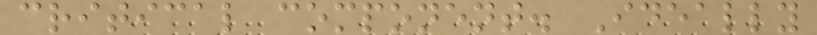critical component. Ideally
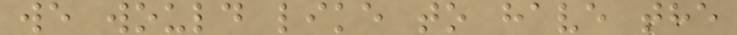we would like to have the
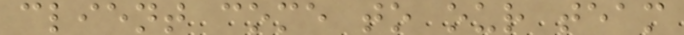client come to our team
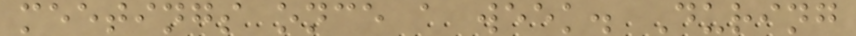meetings once a week. During
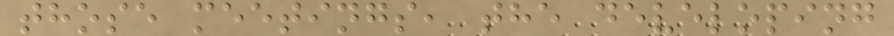those meetings, the developing
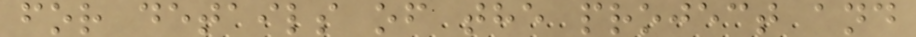for details of the project and
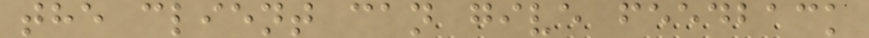the client can give feedback
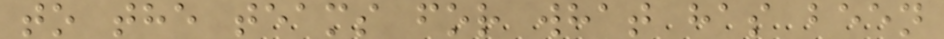to the teams for what has been
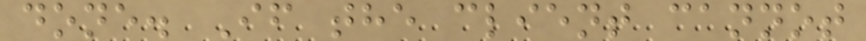done. If the client cannot
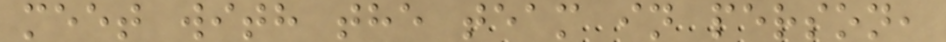meet with the team in person,
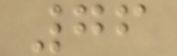76
